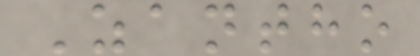Zantho
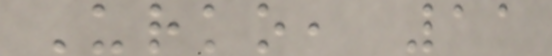Urko, 11
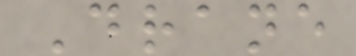Drane
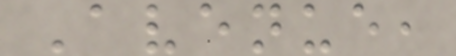Avenue,
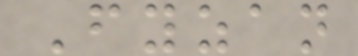Fyzan
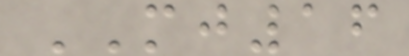MJ16
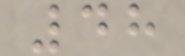48
